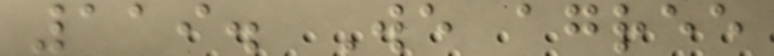119. We agree
